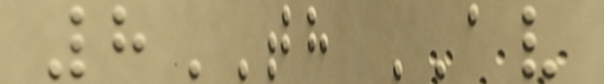8TH AV
